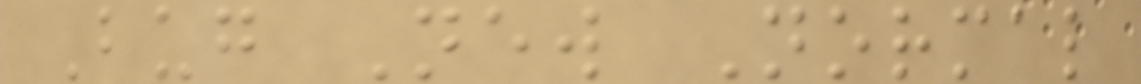Bug New Normal
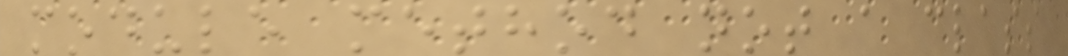module method not a class
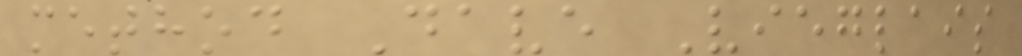method Dave Vieglais
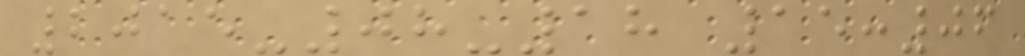2015-08-18 15:06
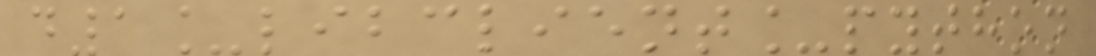d1_libclient_python
